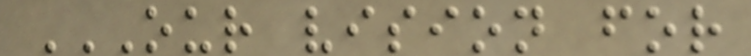OUR VISION FOR
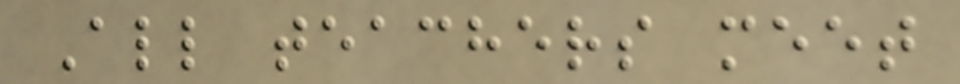All teachers meet
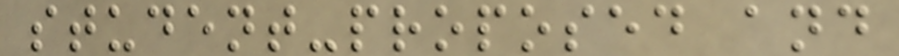student-proposed and
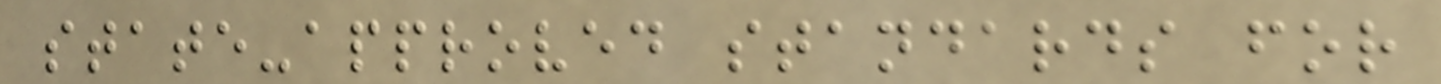state-approved standards for
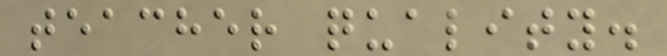teacher quality.
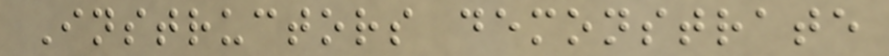Instructors demonstrate
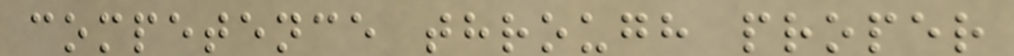competence through proper
